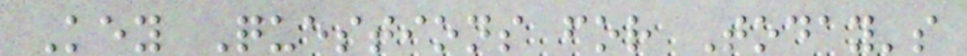Key Questions for Today's
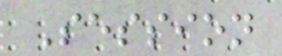Session
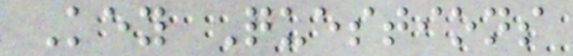Key Questions
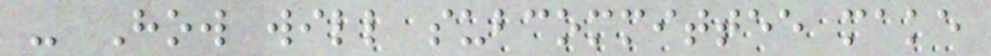- How will subcommittee make
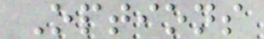Options
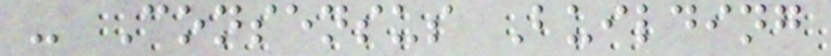- Consensus Building
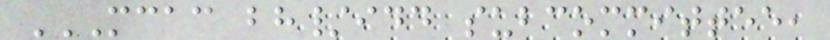MCAC BH/IDD SUBCOMMITTEE,
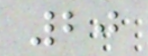20
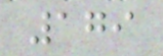179
